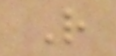R
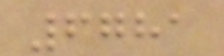6781
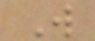W
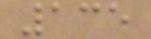135
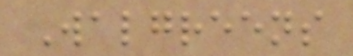Walgreens
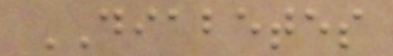DIABETES
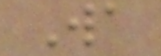Wa
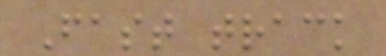Fast track
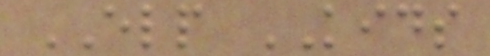ELP KIDS
